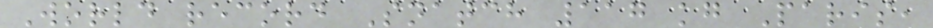World record Snatch 117 kg Paris,
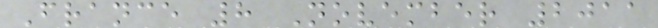France 8 November 2011
